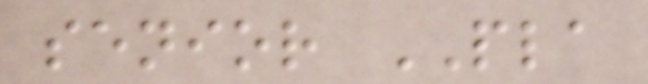senior PLA
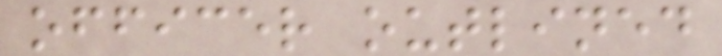officer outlined
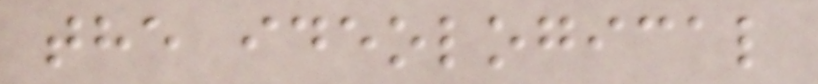the ideological
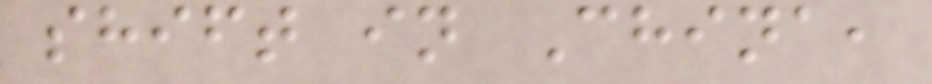shift in China,
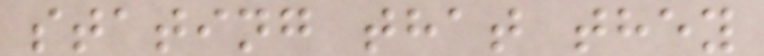stating that they
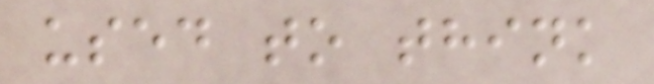used to think
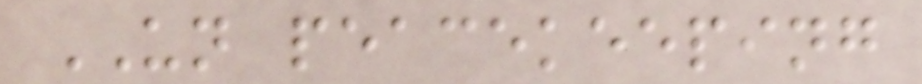UN peacekeeping
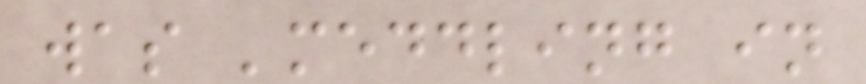was 'meddling in
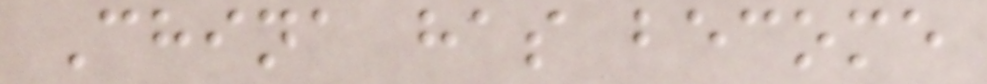China has become
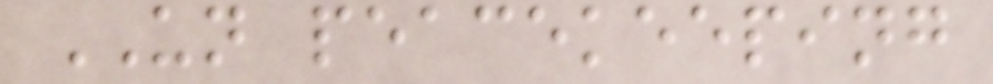UN peacekeeping
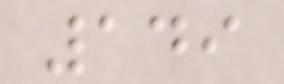149
